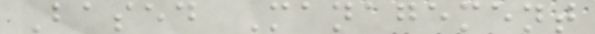Based Management
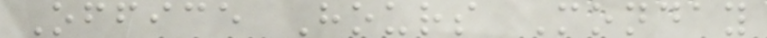Office Hours Monday
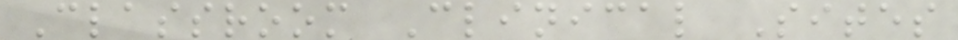Classroom Clinical Sites
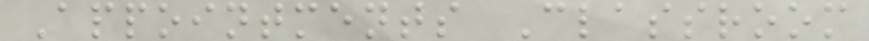Appointments Classroom
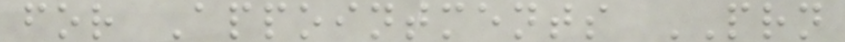for Appointments PRN
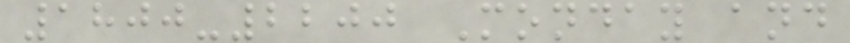1800-2200 Monday and
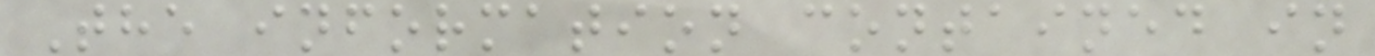The information contained in
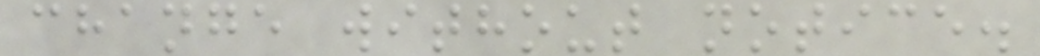change without notice.
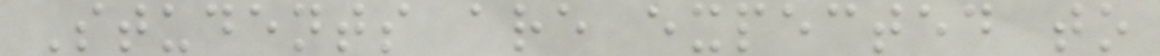Students are expected to
